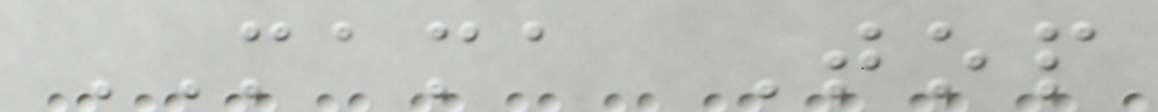MAMA Top
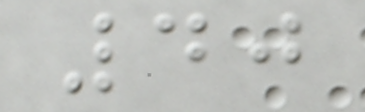40
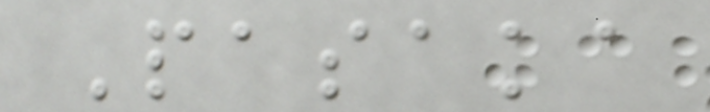Pasaka
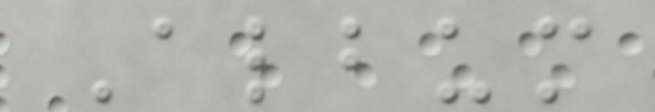Album
